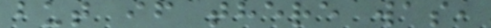but if there was,
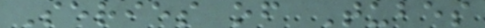Series of Tubes
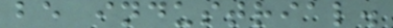be industrial.
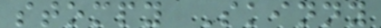stompy Skinny
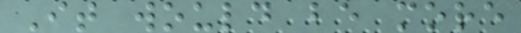It would be more
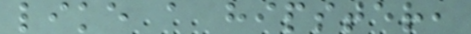like a hipster,
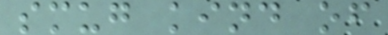smug kind of
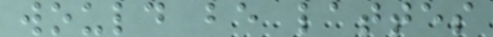would be lattes
